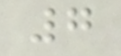7
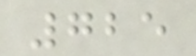725
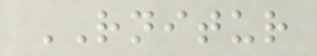RNITUR
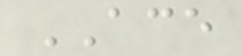ACE
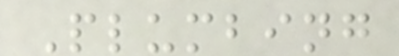Plumbing
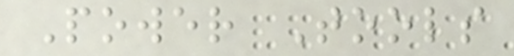Power Tools
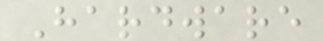Hardware
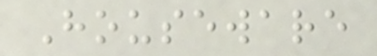Houseware
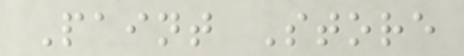Paint Store
